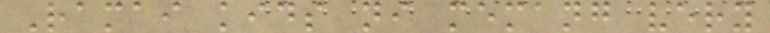Ramai kids ni memang very
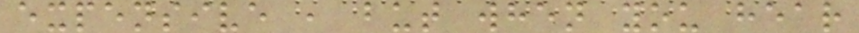expensive , but when you hear
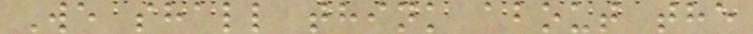We shall think about the
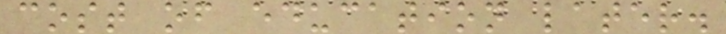cost of education later.
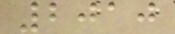2010
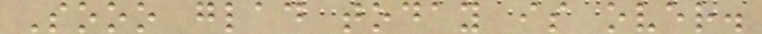Sooo glad today is over.
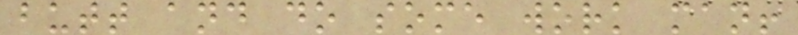butt and do some work man!
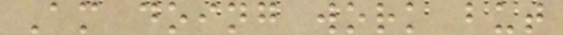Am doing work but
